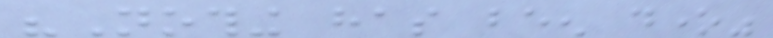"Nothing has been done"
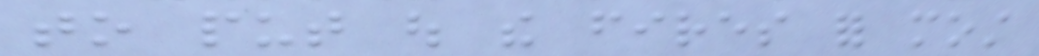to put out the fires for most
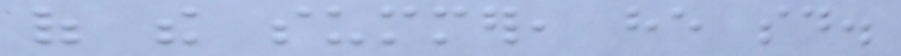of the summer, he said.
